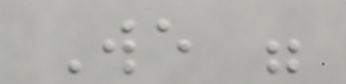We were
